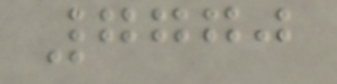7770
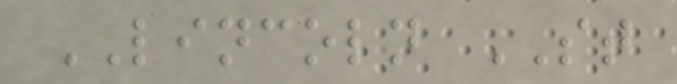LINCOLN ST
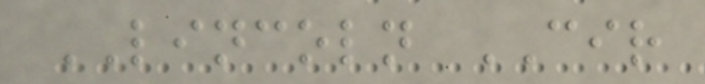LINCOLN CIR
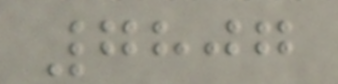7807
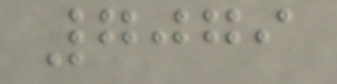7079
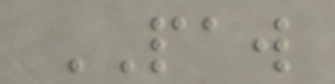PAW
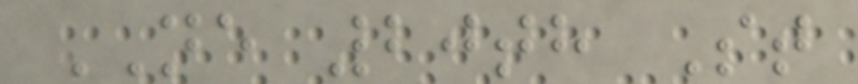NE 20th St
